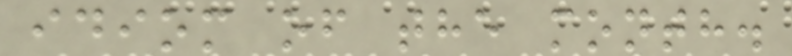idiom of the month.
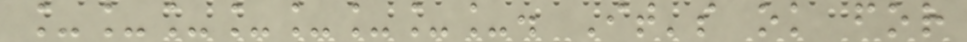________. It's ok for
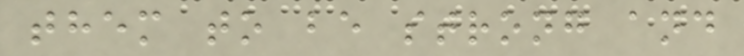them to be strong and
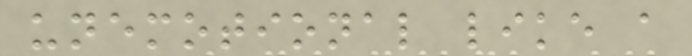unemotional like a
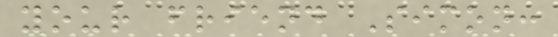your friend Simon:
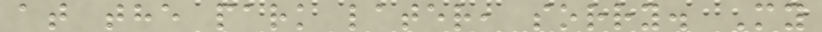at the park later, sorry. My
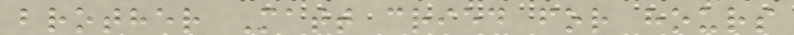brother Matt cried for hours
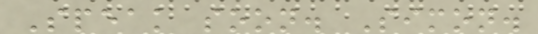Speak soon. Simon.
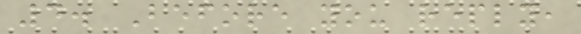4. Before you reply,
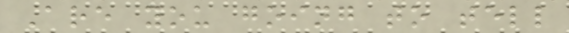Are you going to tell
